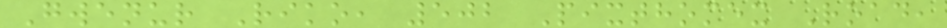Gwenur Riko, 502 Pixthomex Road,
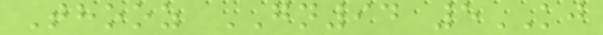Thooz GN94 5KJ
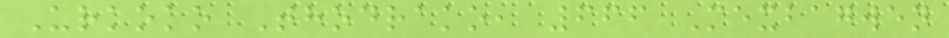Urkoko Thodrako, 666 Mexbagwen
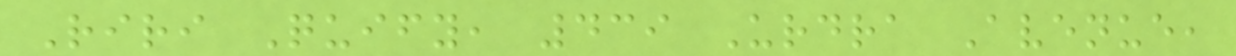Riri Quify, 439 Urdra Avenue,
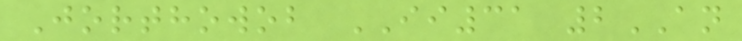Jorthowob II31 2AN
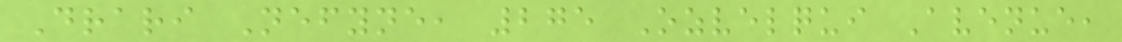Drari Nefyne, 275 Ozvelqui Avenue,
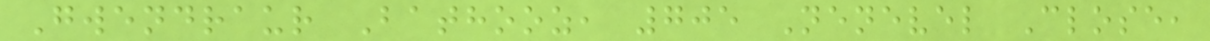Gwendraur Bathooz, 705 Nenevel Close,
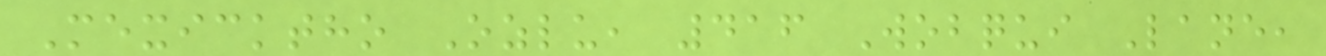Mexicktho Ozlu, 416 Wobqui Lane,
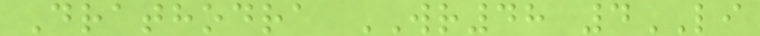Drathodra WR48 4LI
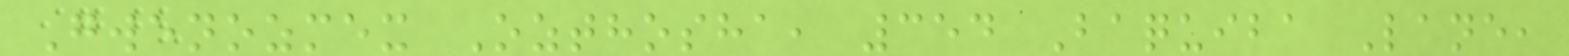Gwenozmex Ozthosha, 354 Baquiba Lane,
